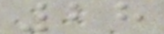28
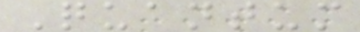Quantum
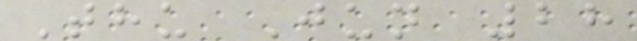Thu Jun 28
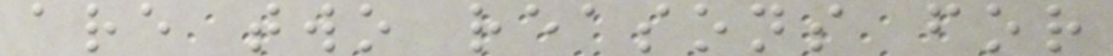are two reasons for
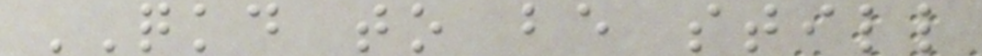QKD to be still
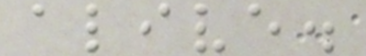alive.
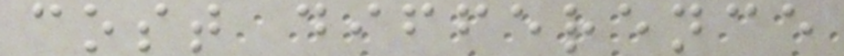cost difference
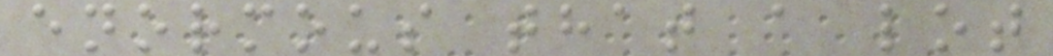enormous that a lot
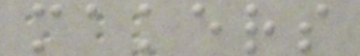makers
